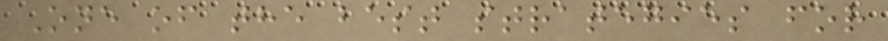One of the best strategies for
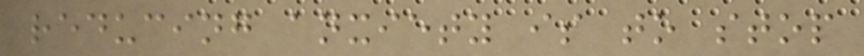reducing anxiety is to stop
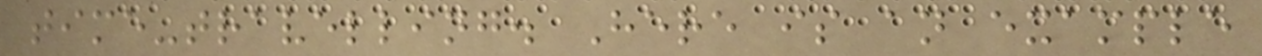time-travelling. Here is an example
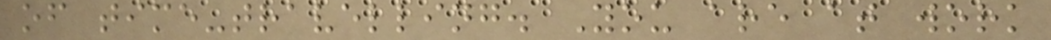of time-travelling. You are at work
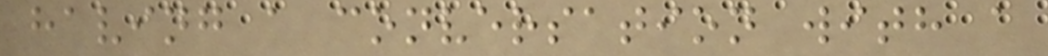having a conversation with a
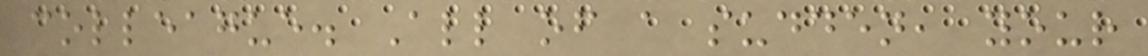colleague. All of a sudden, your
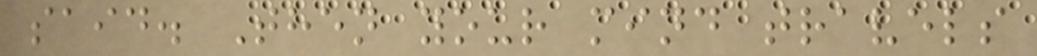said. Then your mind travels
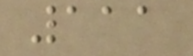111
